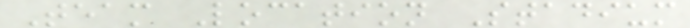Team Location Stadium
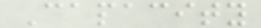Capacity
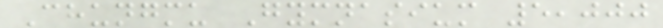Chungmu Gymnasium 5,000
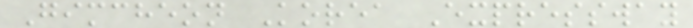Gimcheon Korea Expressway
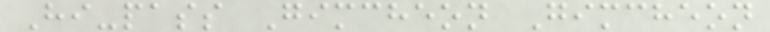Hi-pass Gimcheon Gimcheon
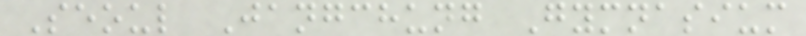Seoul Jangchung Gymnasium
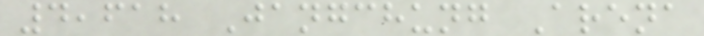4,618 Jangchung Arena
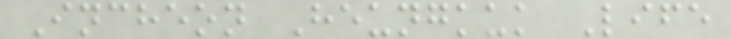Incheon Heungkuk Life
